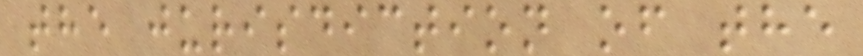the jurisdiction of the
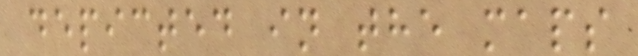depicted in the maps
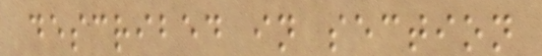described in section
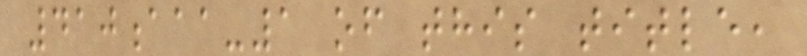410aaa-1 of this title,
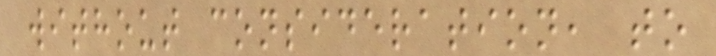without consideration, to
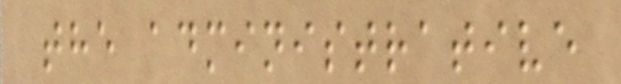the administrative
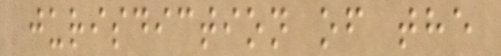jurisdiction of the
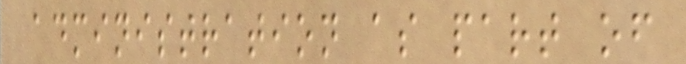administration as part of
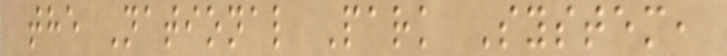the National Park System,
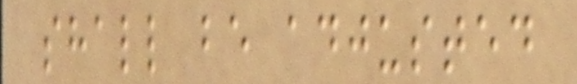shall be adjusted
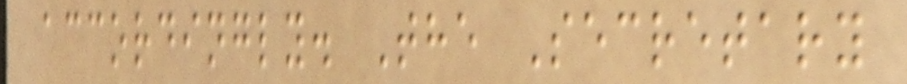accordingly. The Secretary
